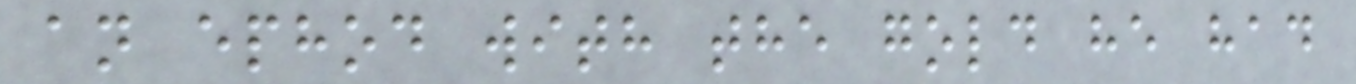an ephod with the gold he had
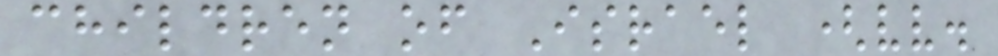children of Israel (vv.
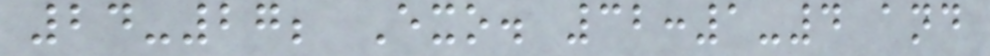24-27; Exo. 32:1-4 and
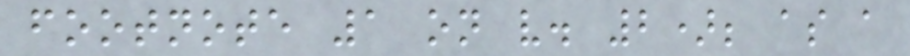footnote 1 on v. 2); as a
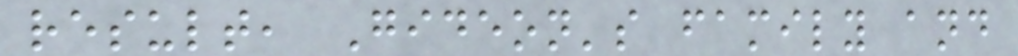result, Gideon's family and
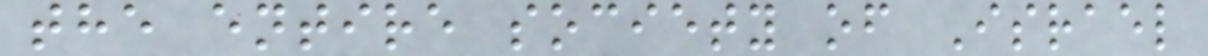the entire society of Israel
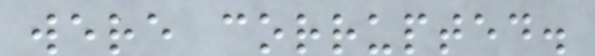were corrupted.
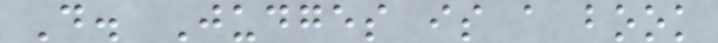D. Judges is a book
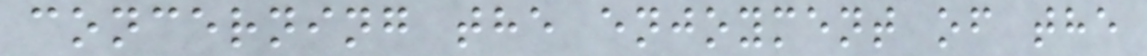concerning the enjoyment of the
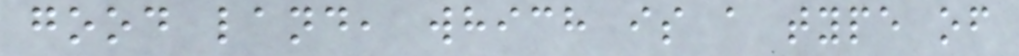good land, which is a type of
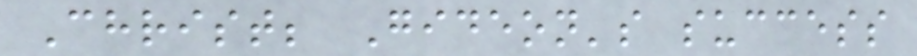Christ; Gideon's success
